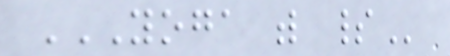YOGA WITH SPIRIT
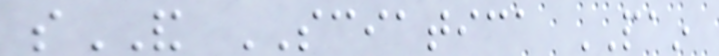sAND SCIATICA PAIN
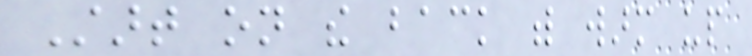Start on the back with warm up
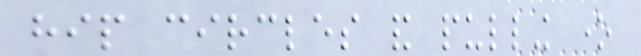hip circles and pulling one
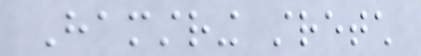Hamstring stretch
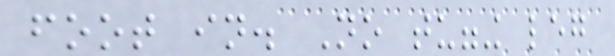foot in. No tugging leg
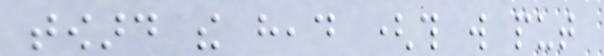toward the head (this will put
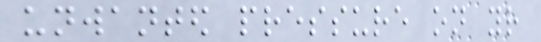unwanted pressure on your
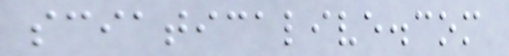sciaticalive.com
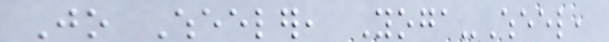Jo Wheeler, Yoga-Wheel,
